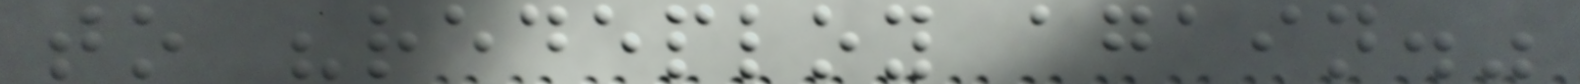to "redeploy again."
